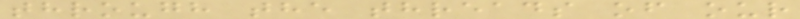through the threads of our
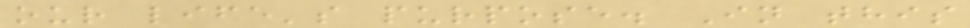our life's purpose. In this
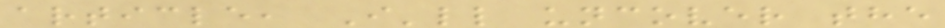article, I'll uncover the
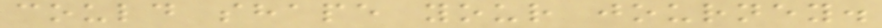could shape your journey.
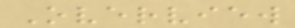Overview
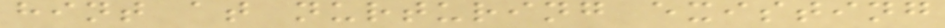hint at nurturing existing
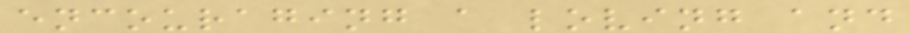encouraging a loving and
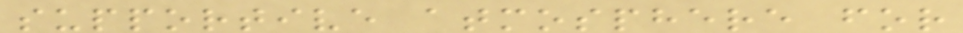supportive atmosphere for
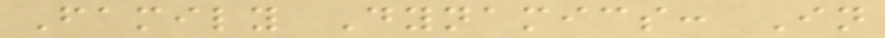Family Dynamics: In
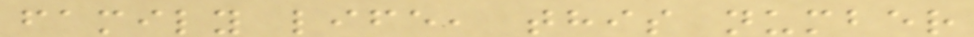family life, this number
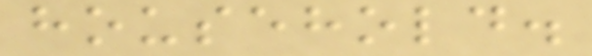household.
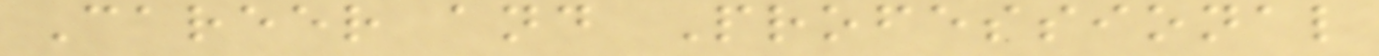Career and Professional
